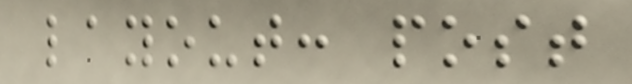layout: post
